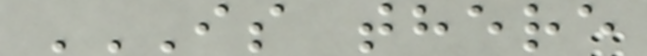IS THERE
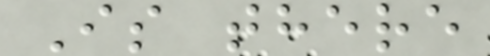Is there
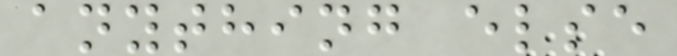anything else
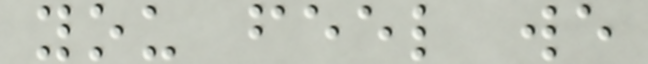you feel we
